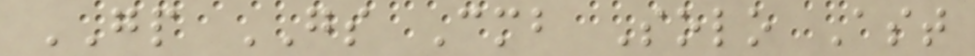GP GS Cmb Solo Ast
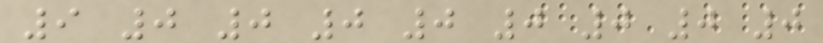9 0 0 0 0 0 0 0 0
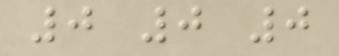0 0 0
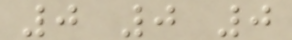0 0 0
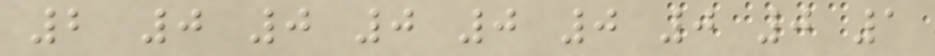2 0 0 0 0 0 0 0 1
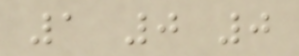1 0 0
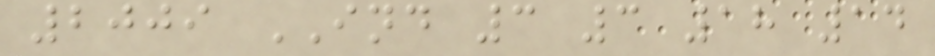2009 IND 3 3 18 14
